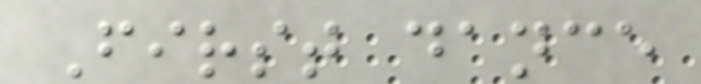First dance
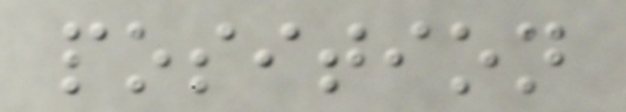position
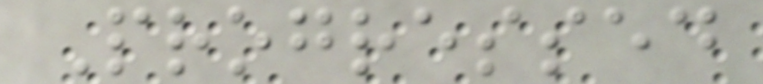Progressed
